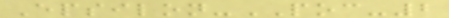Epsilon-POC-2
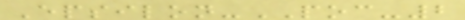Epsilon-POC-2
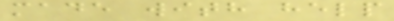made with help
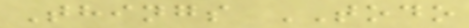Things TODO
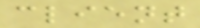client
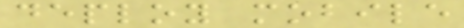deploy mobile
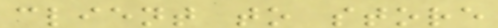client to store
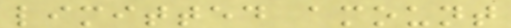limitted amount
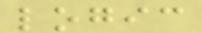logic
